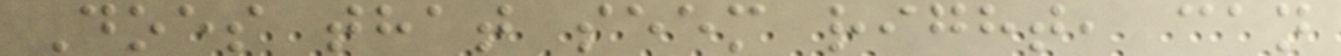Does that seem right, can
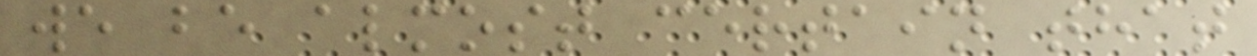we be almost certain that
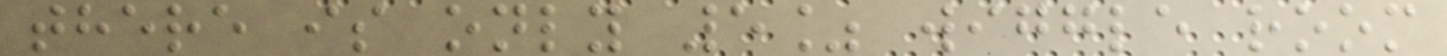there is only 5% wiggle room
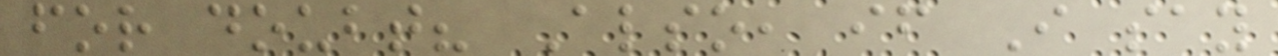for doubt? Also, if I say
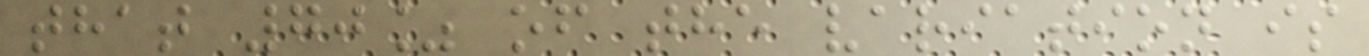that 70% of the variation is
